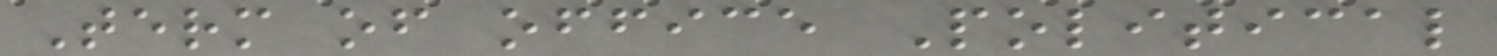Term of office Political
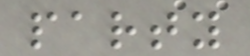party
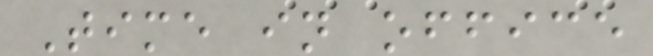Time in office
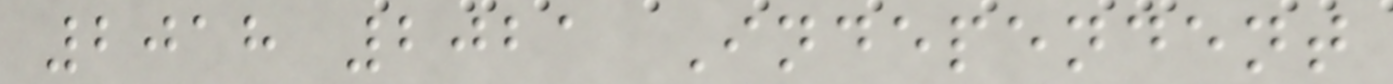2018 2021 Independent
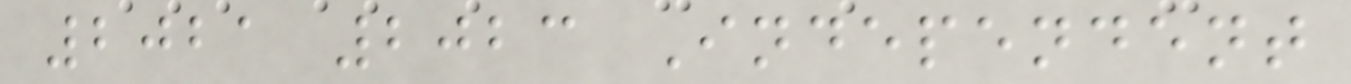2021 2023 Independent
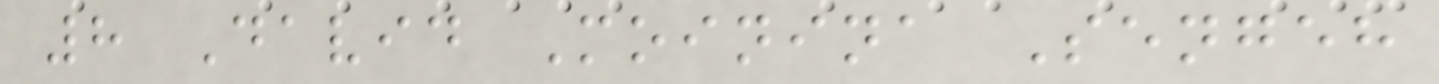8 David Moinina Sengeh
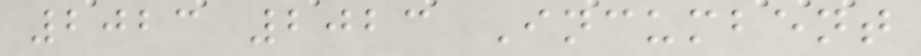2023 2023 Incumbent
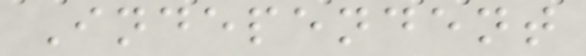Independent
